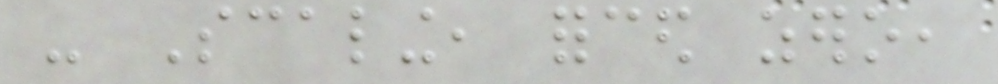- Scaling, forced zero,
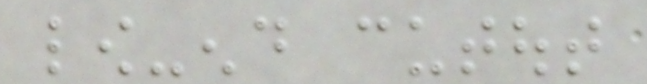low-end cutout
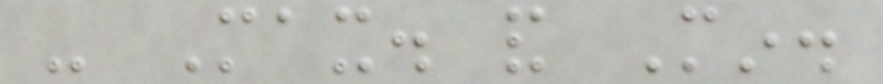- Max. and Min.
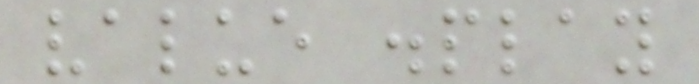value display
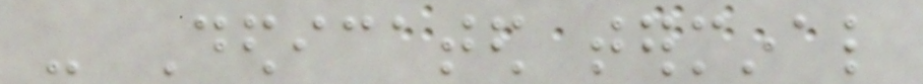- Dedicated terminal
